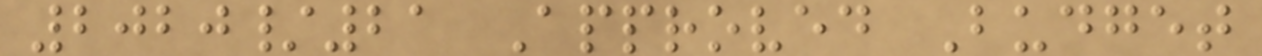2020/21 Approved Budget
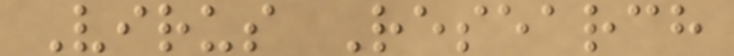Virus Research
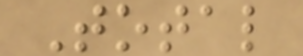Total
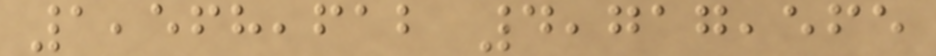1,568,612 4,717,565
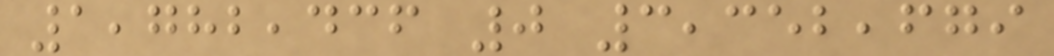1,782,436 0 3,352,679
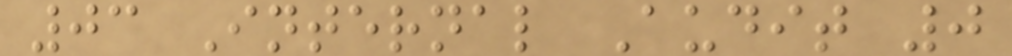03 Internal Audit 0
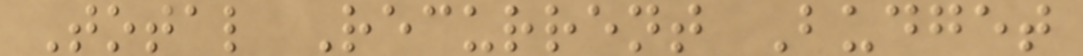Total Recurrent Budget
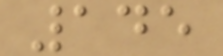145
